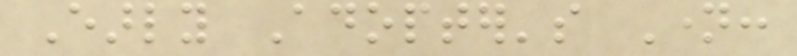Early Adopter's Name:
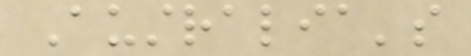Australia's
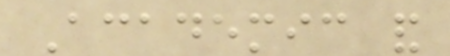Academic and
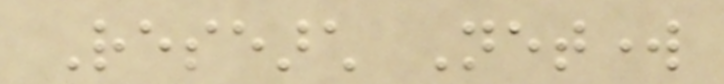Research Network
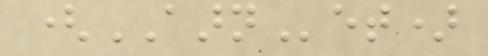(AARNet)
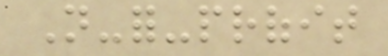Not-for-profit
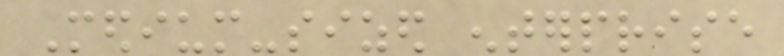Medium-sized enterprise
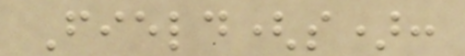Field(s):
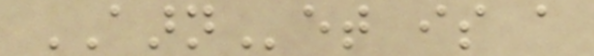AARNet is a
